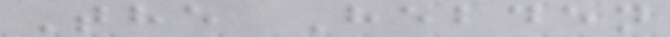The Hebden
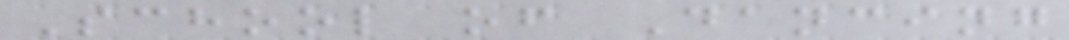School of Dancing
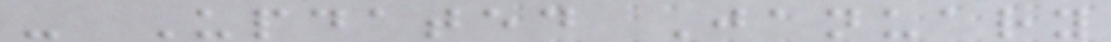- Updated January
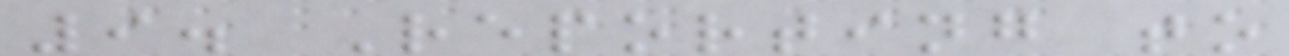9. Reporting to
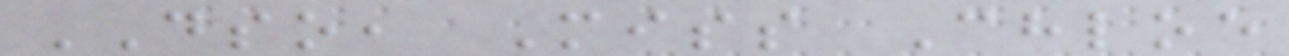DSO, Miss Chloe
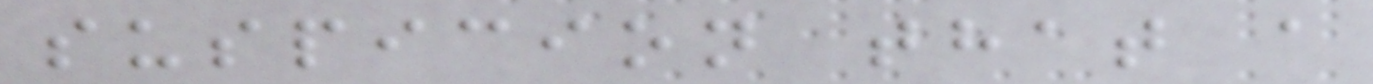suspicion that a
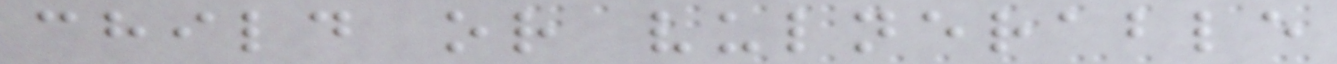child or vulnerable
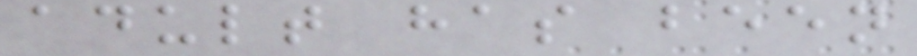adult has been
